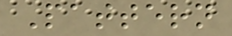Pattern
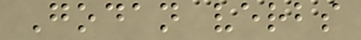Godan verbs
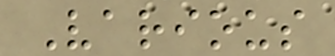Various
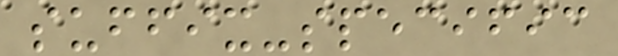suffix-specific
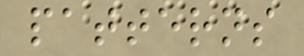patterns
